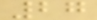27
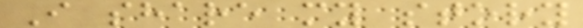I share my story
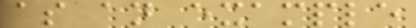as an example
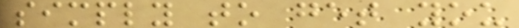simply to get you
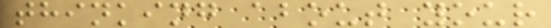thinking about your
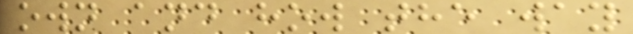own and how the way
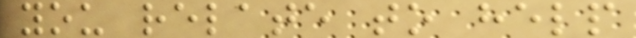you relate to help
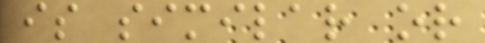is similar or
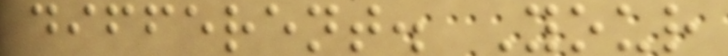different. Your
